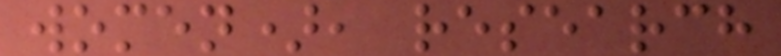women), research
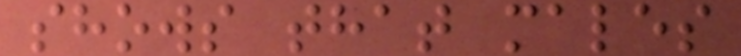shows that males
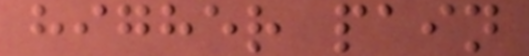higher pain
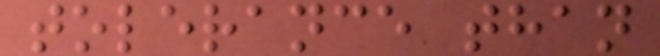tolerance than
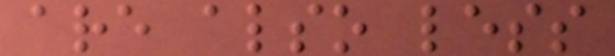are also less
